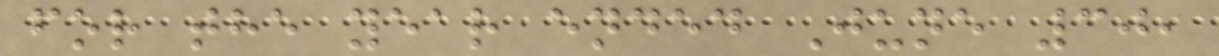for the year ended June 30,
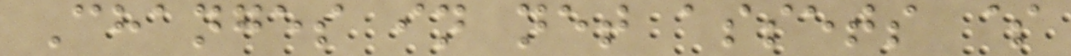Changes in net assets $
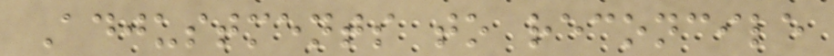Adjustments to reconcile
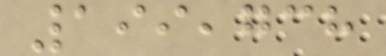199,738
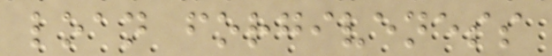loan forgiveness
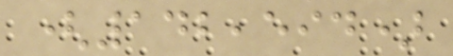(142,594)
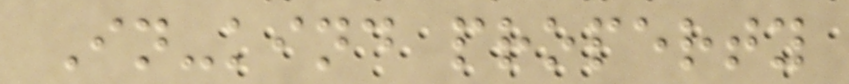In-kind property
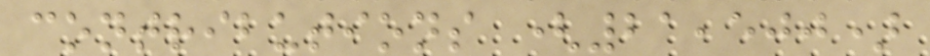contributions (21,500)
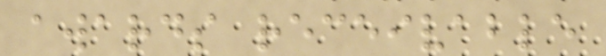awards receivable
